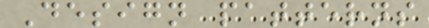Design patterns
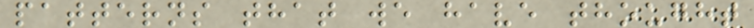patterns that we have thought
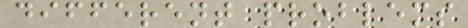different problems
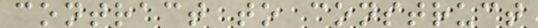contract to construct
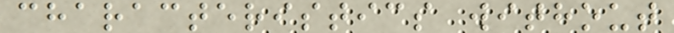characteristics without
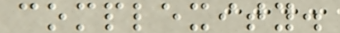complexity.
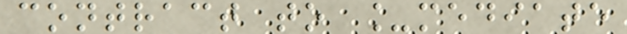contract to _mediate
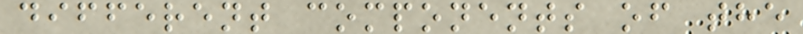different components of the
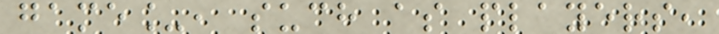game_, such as players,
